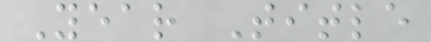Year Title
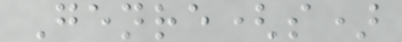Genre(s)
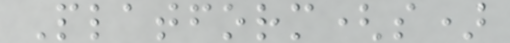Platform(s)
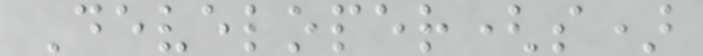Developer(s)
